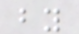by
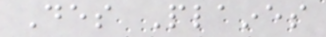Des Plaines
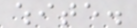white.
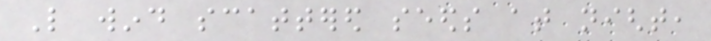Like wind scattered seeds at night,
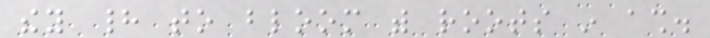they had to bloom with roots in ash.
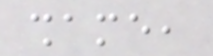shame,
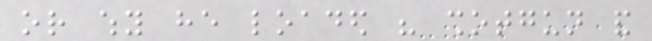or why he loaded his shotgun and
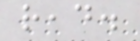read.
